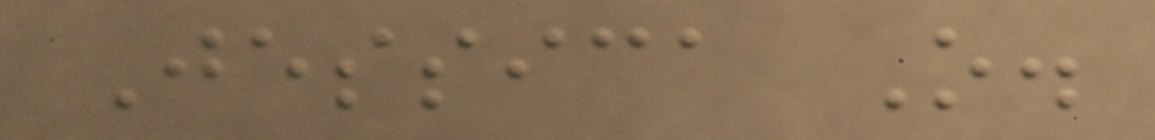Jessica O.
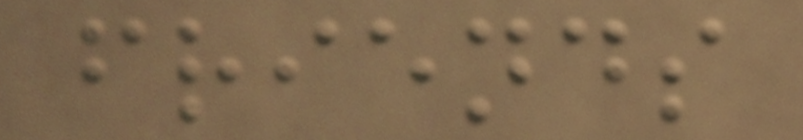friends
